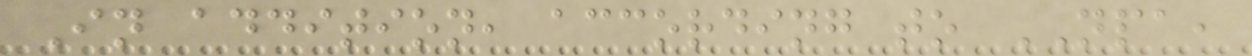In addition, according to NPA,
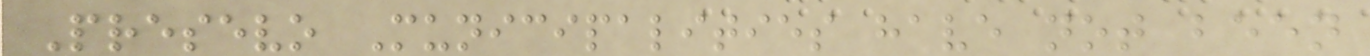Presevo Municipalities have not been
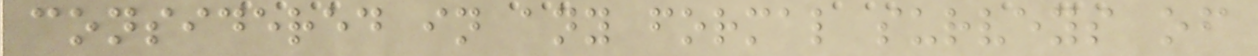considered in any formal surveys of
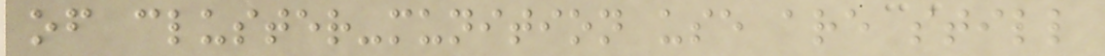of cluster-munition use are still
